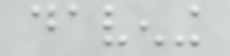davening
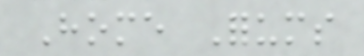Home Forums
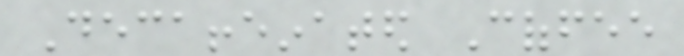Decaffeinated Coffee
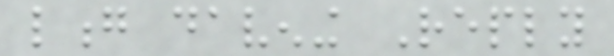long davening Reply
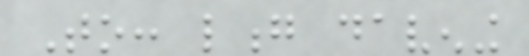To: long davening
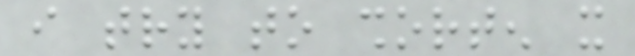i try to shorten it
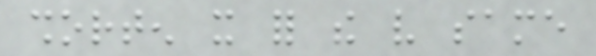shorten it for the very same
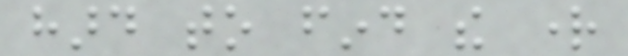hard to find the right
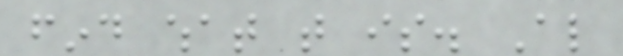find what that is. Also
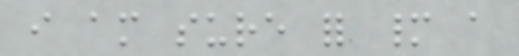i am sure for many a
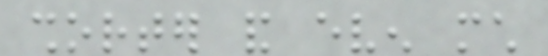shorter and even much
